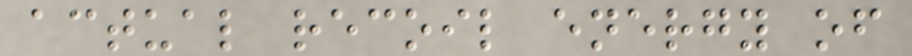actual recoil energy of
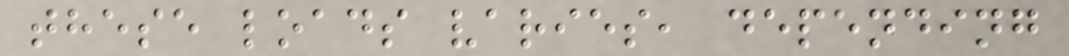these loads varies, depending
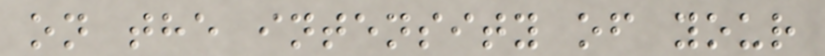on the intensity of your
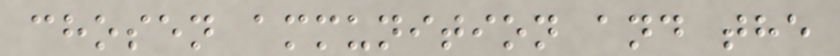chosen ammunition and the
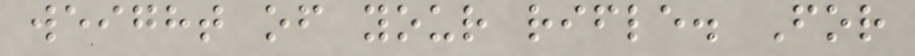weight of your rifle. For
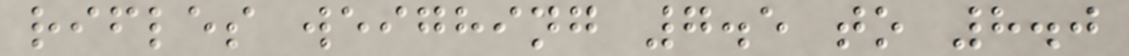rifles weighing 7.5 to 8.0
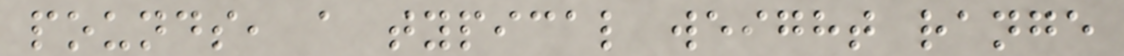pounds, a typical weight range
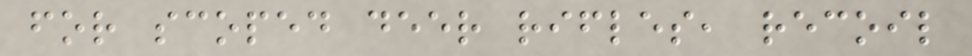for scoped deer rifles, recoil
